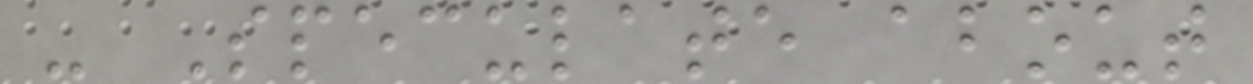- Speculate about
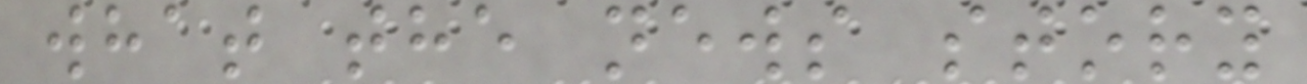what the news story
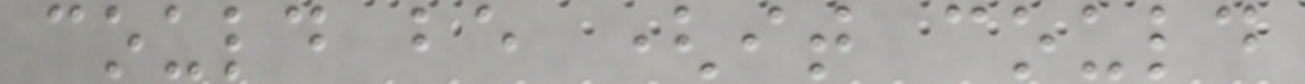could be (it could
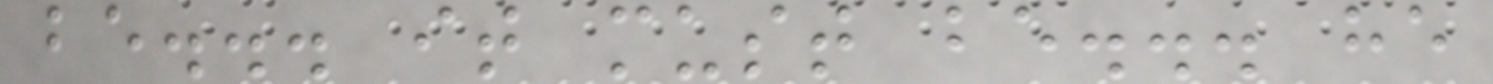be... it must be... he
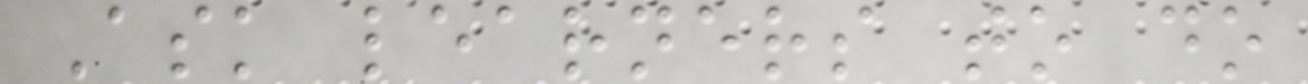Ask learners to do
